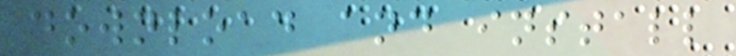download and install
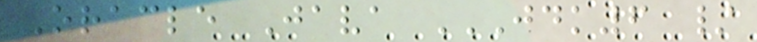Oracle Java JDK6 /
